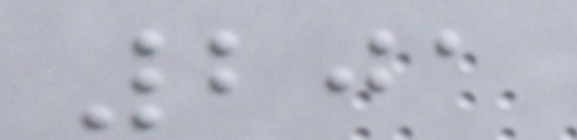201
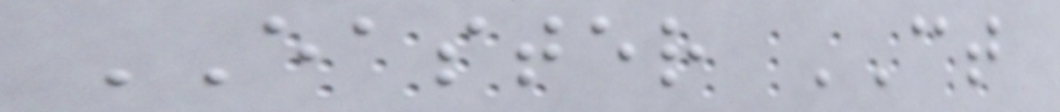EASTER CT
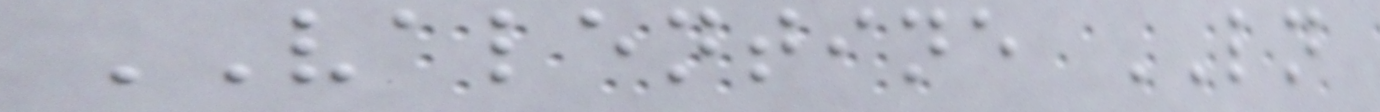VALENTINE LN
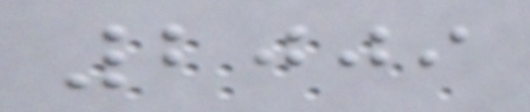2009
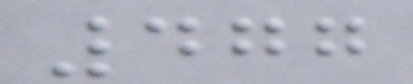477
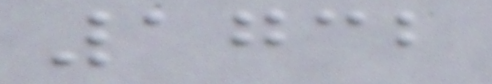1732
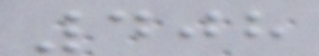408
